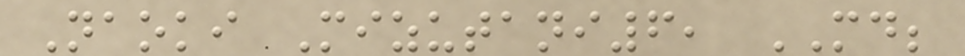Naoki Mizutani6, MD;
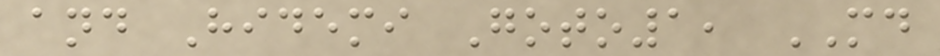and Hidemi Goto1, MD
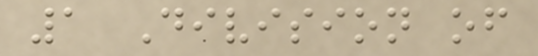1 Division of
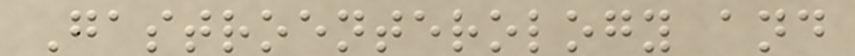Gastroenterology and
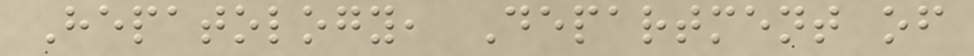Hepatology, Department of
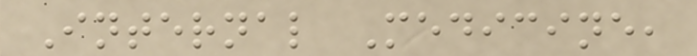Internal Medicine,
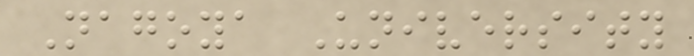Nagoya University
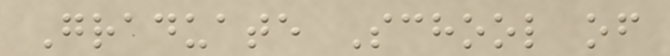Graduate School of
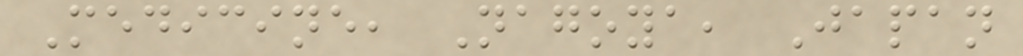Medicine, Nagoya, Japan
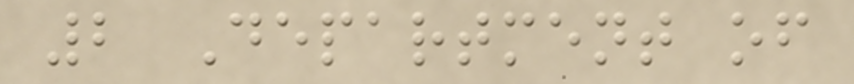2 Department of
